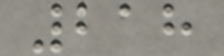218
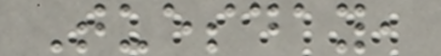Tuesday,
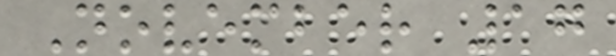November 17
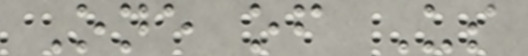One of Us
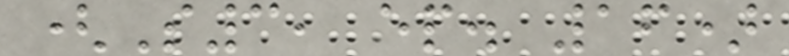(S3, ep. 16)
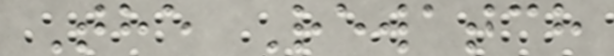The Rewatch
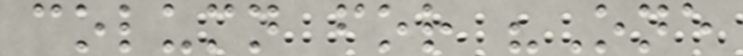column for "One
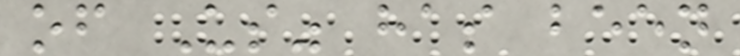of Us" has been
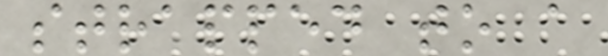strapped to a
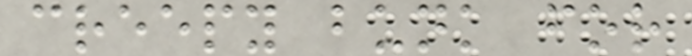creepy bunk for
